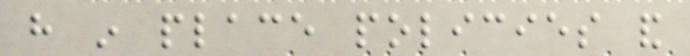have in place policies and
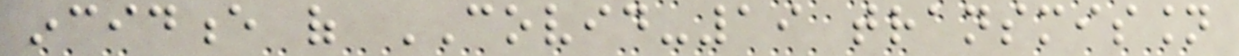incidence of COVID-19 transmission
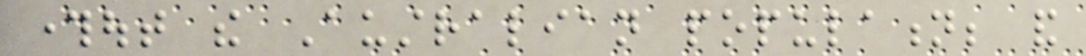throughout the Australian population; and
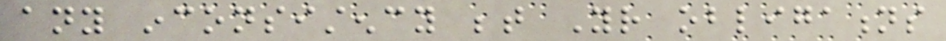any inconsistency between Your obligations
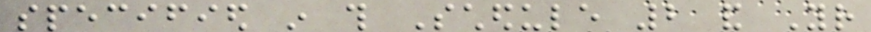specified in this Schedule 2 and Your
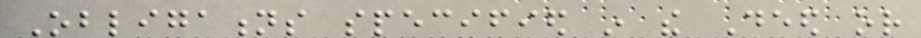Obligations specified in the Deed or
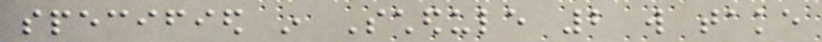specified in Schedule 2 will take
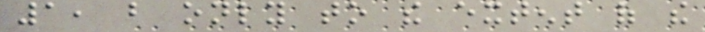1, but only to the extent of the
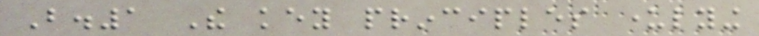B.1 The key principles underlying
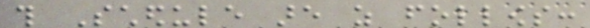this Schedule are as follows:
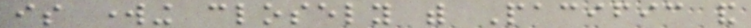is working closely with Pacific and
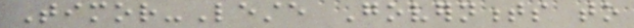Timor-Leste Governments to
